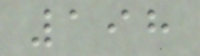198
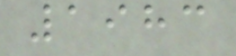1983
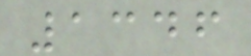1346
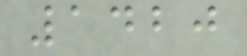1420
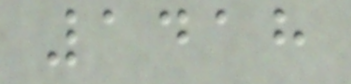1418
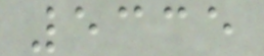5335
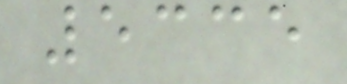5335
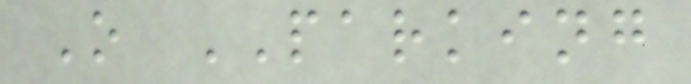O PARKING
